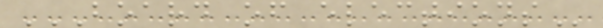BOARD OF ELECTIONS
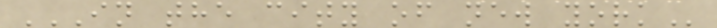IN THE CITY OF NEW YORK
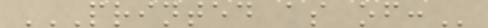PRINTED AS OF:
